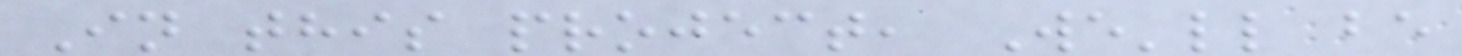In this project, We'll be
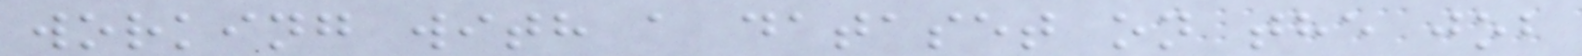working with a dataset on the job
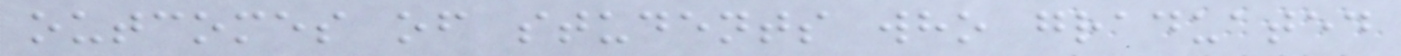outcomes of students who graduated
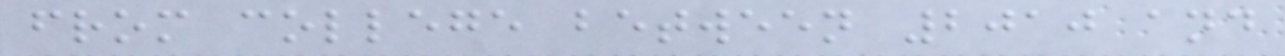from college between 2010 and
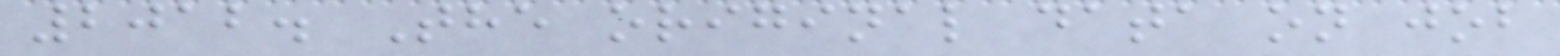2012. The original data on job
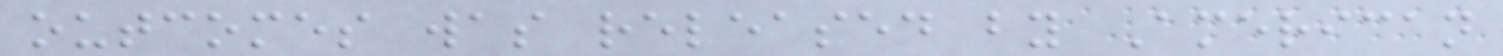outcomes was released by American
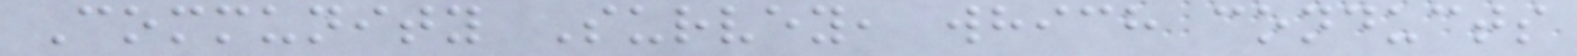Community Survey, which conducts
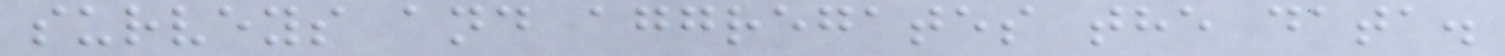surveys and aggregates the data.
